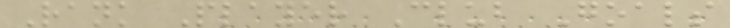Rank Player Club Goals
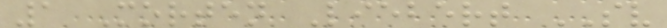1 Morten Liebert SV
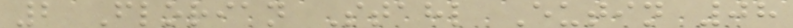2 Florian Stahl Eutin 08
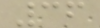36
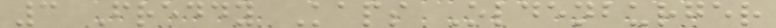3 Freddy Kaps Oldenburger
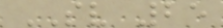SV 25
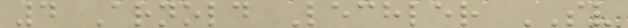4 Arnold Lechler SV
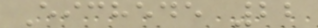Eichede 22
